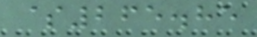$265.85
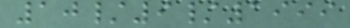10/9/1999
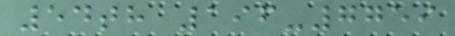54th 196-7759
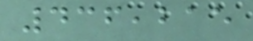436,215
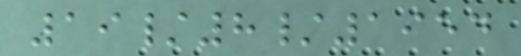19/8/1954
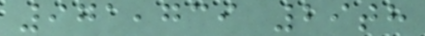971,739 29th
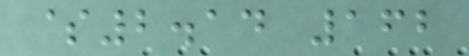$2.14 162
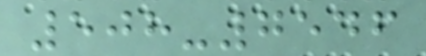508-7546
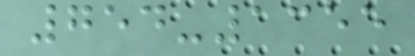754-1355
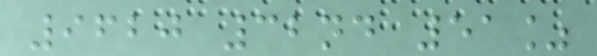9620 32nd 51%
